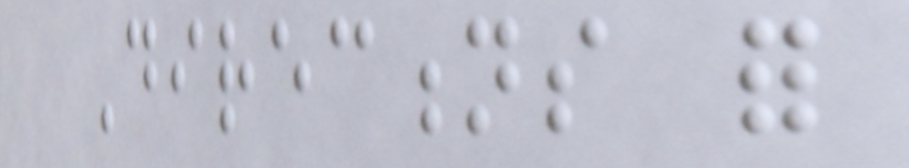Directions for
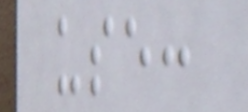use:
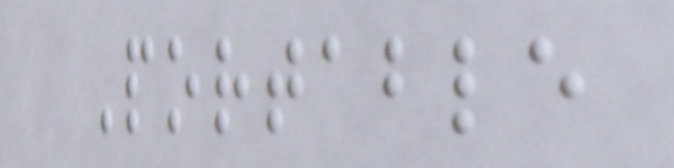Portable
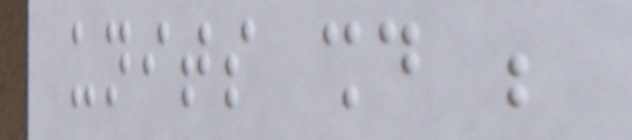units should be
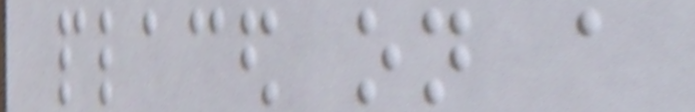placed on a
